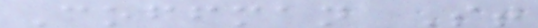Coffman St
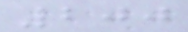200
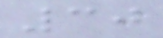30
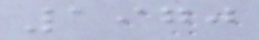1970
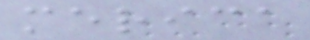merica
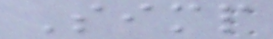Simp
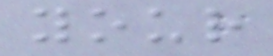your
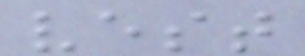vest
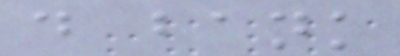d bank
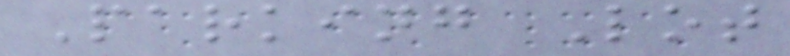Parking Lot
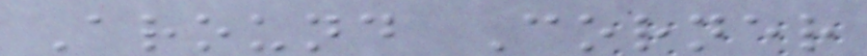Around Corner
